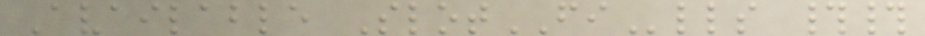Available SlotFIlls ##
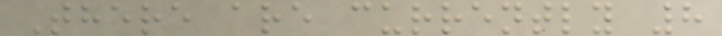There are currently 8
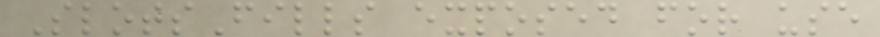SlotsFills exposed for use
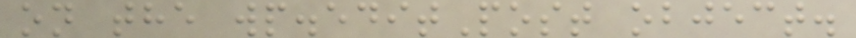on the wp.editPost object.
